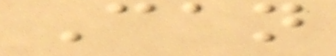Can
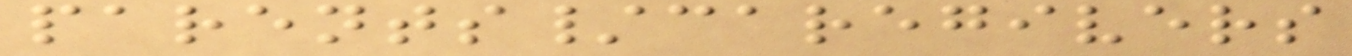parents/caregivers
